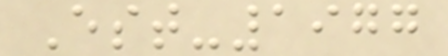Est-1977
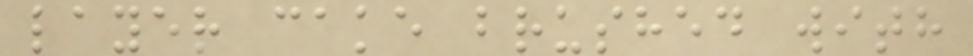layer cake brushed with
